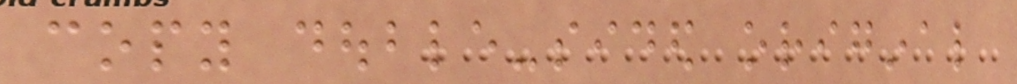copy double-sided original
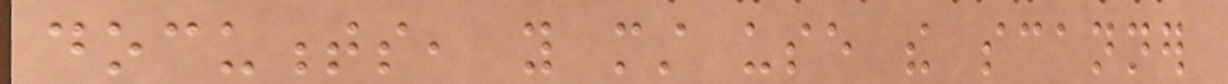documents, you must use the scanner
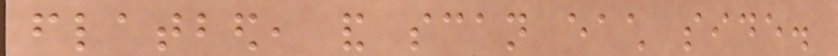flatbed, and scan each side.
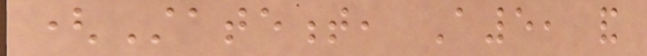(Statement, A5, and
